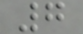7
